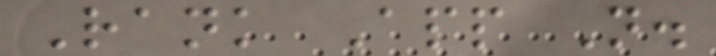Rank App N.
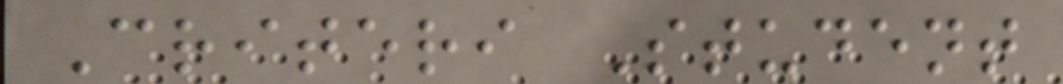Criteri Student
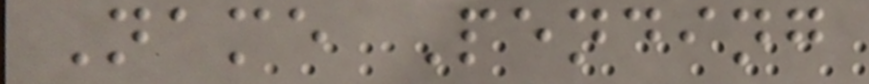Name Pending
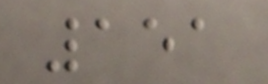151
